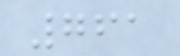761
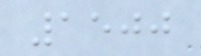1500
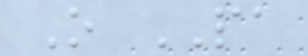O PA
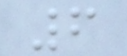6
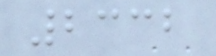2332
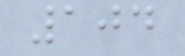104
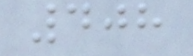408
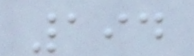194
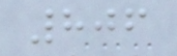806
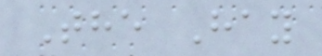The Hay
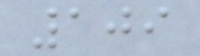109
